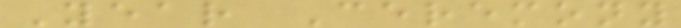Year Ceremony
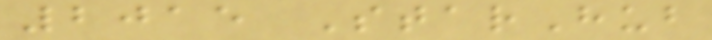2015 StarHub
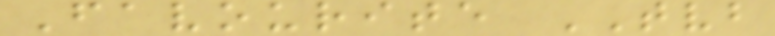Favourite TVB
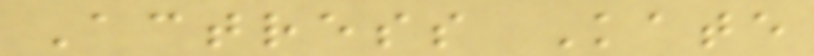Actress Kate
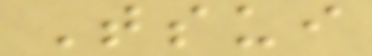Tsui
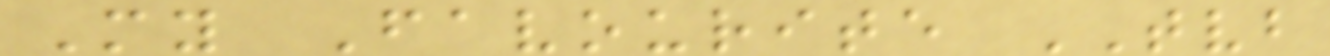My Favourite TVB
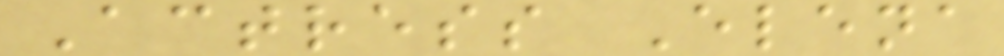Actress Elena
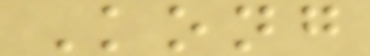Kong
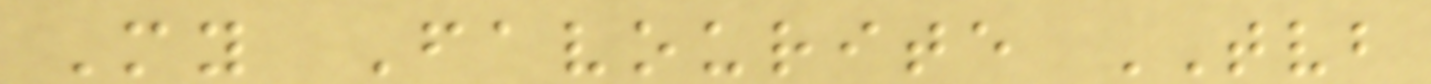My Favourite TVB
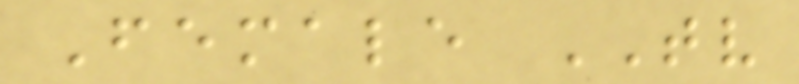Female TV
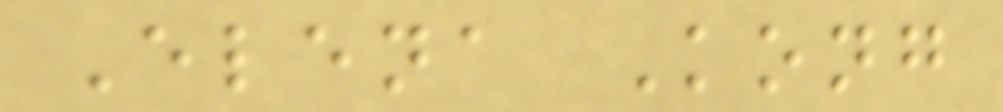Elena Kong
